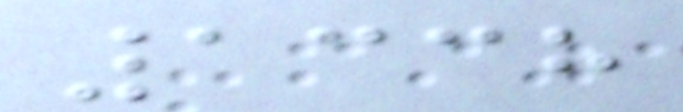1338
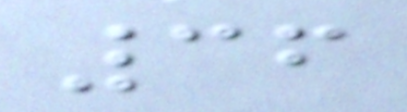36
